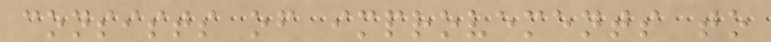consists of improvements to
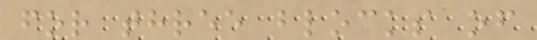for three blocks of
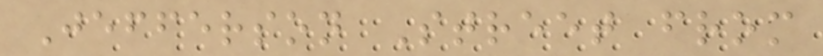Jefferson Street from
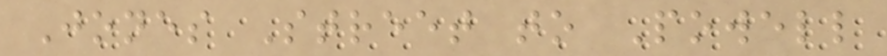Jones Street to Powell
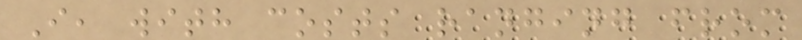I, with costs ranging from
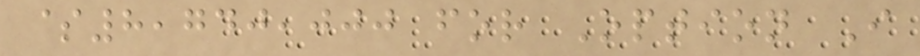$8,740,000 for Option I
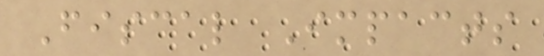Fiscal Impacts
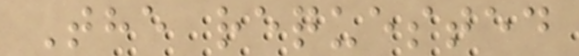The requested
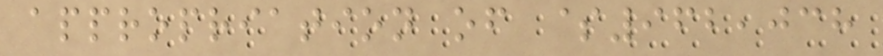appropriation of $962,038
